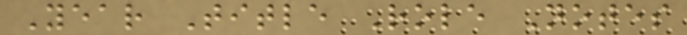Year Title Role Notes
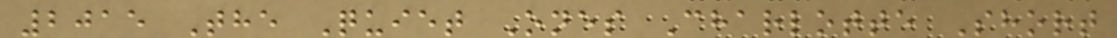2015 The Quiet Ones Charlotte Short
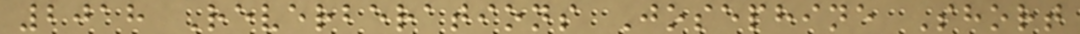2018 Reverberations Josephine Short
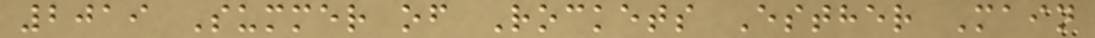2019 Summer of Rockets Esther Main
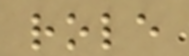role
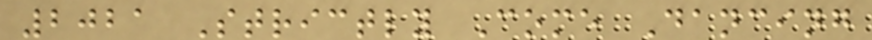2021 Strictly Come Dancing
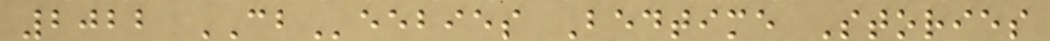2022 CBeebies Bedtime Stories
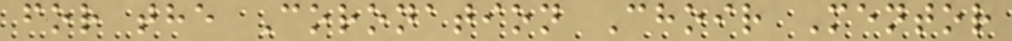for the Coronation Choir Mentor
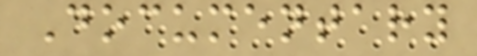Documentary
